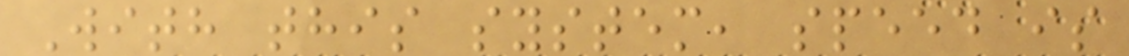With this system, speed is
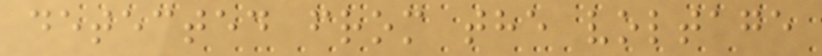detected from the voltage
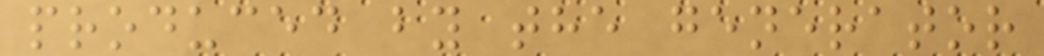produced by the generator
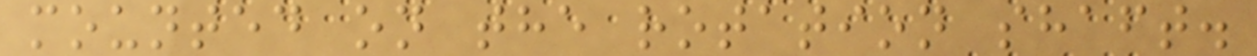mounted on the rotation shaft.
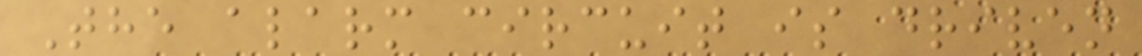The alarm circuit is driven
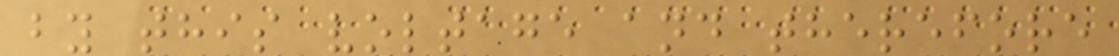by this voltage and therefore
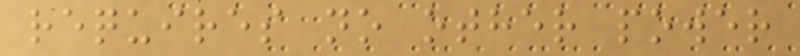requires no other power
